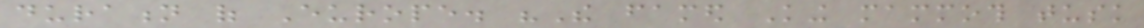duration of Europe. "The famed King mammoth tusk
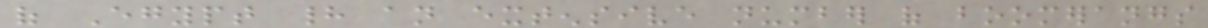of Egypt had an extensive number of boomerangs
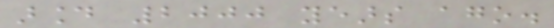around 2000 years ago.
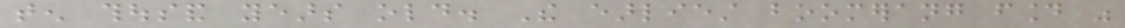ten thousand years old. The earliest boomerang found was
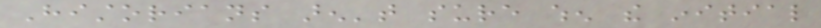Historians aren't sure when the initial
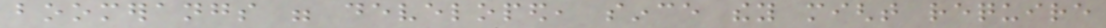boomerangs were developed, since they might require
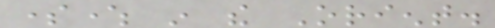somewhere in the Orient.
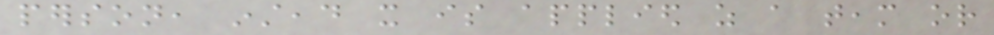person, instead it is applied as a team or
